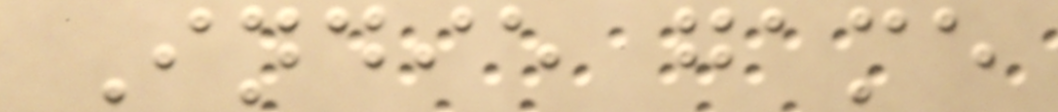Indie game
